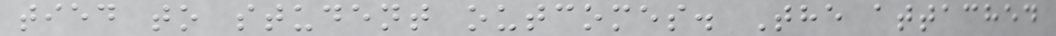tied to student outcomes. The attached
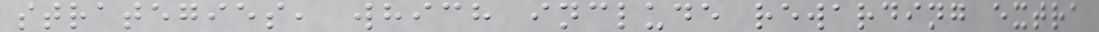strategies, which include rewarding extra
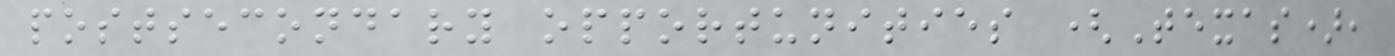postsecondary opportunities (Texas),
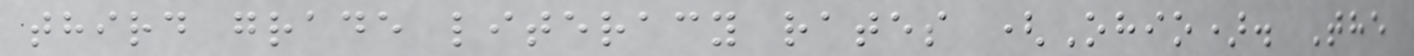third grade literacy rates (Ohio). The
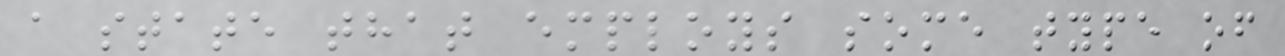a state that employs some type of
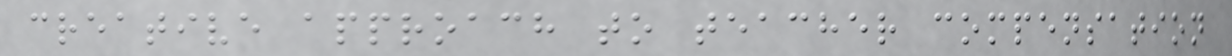creative approach to teacher compensation
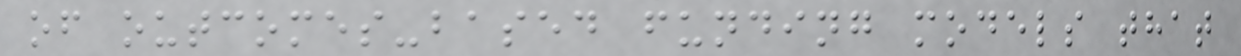of outcomes-based funding models that
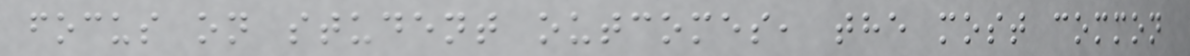focus on student outcomes, the most common
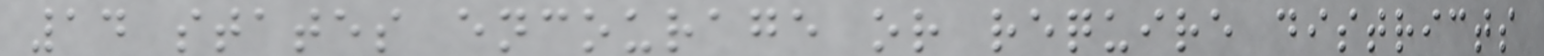14 states encourage or require districts
